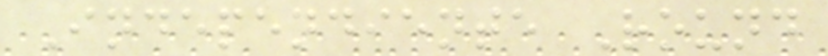Independiente Round
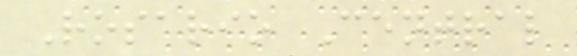Rosario Central
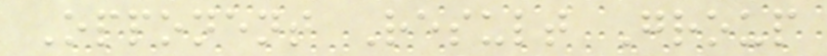Opponent Result Group
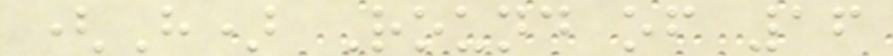(H) Round of 16
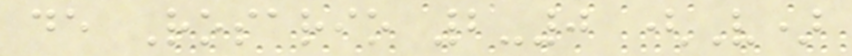de Rosario 2-0 (V)
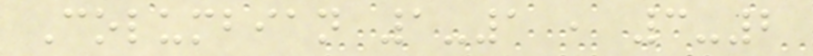Columbian 1-1 , 3-2
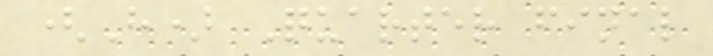(H) Quarter final
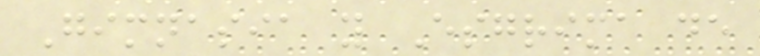Gimnasia y Esgrima de
